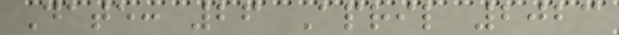Date: 26 April 2023
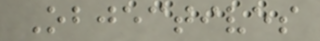Objectives
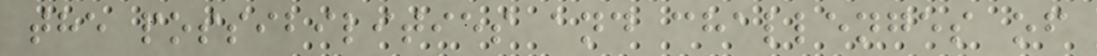the possibilities and challenges of
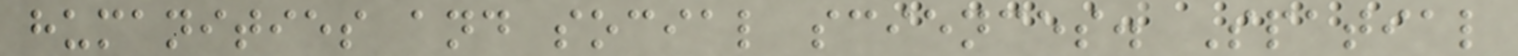humanities and social sciences. Spatial
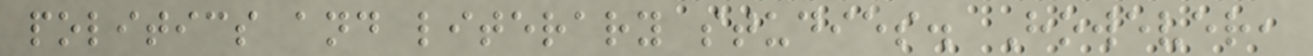politics and literary studies. However,
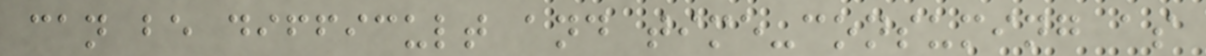can be difficult and time-consuming as
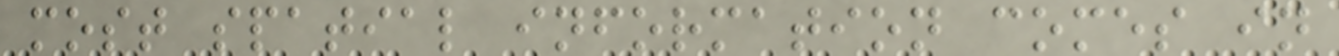most spatial information comes in
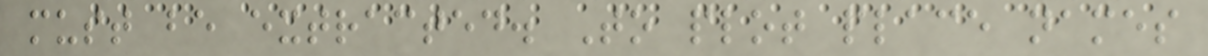must be extracted. To plot place names
